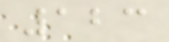123
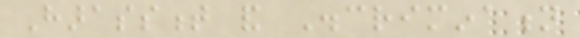Harassment and Discrimination
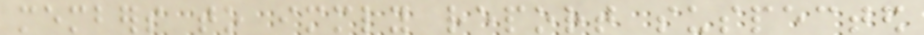members to immediately report suspected
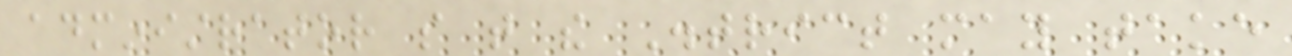administrator so that the District may take
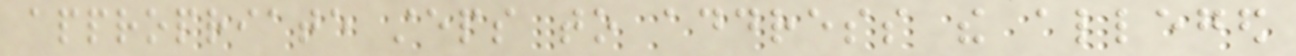appropriate steps to address the alleged
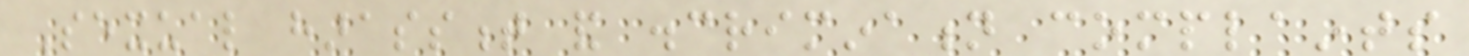Sexual harassment and discrimination complaints
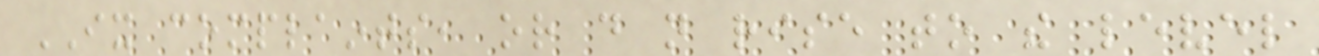IX complaints, or do not rise to the level
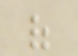of
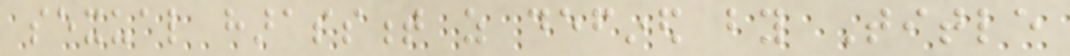sexual harassment as defined by Title
